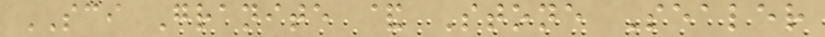SCI Granite & Stone Sealer
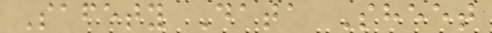Safety Data Sheet
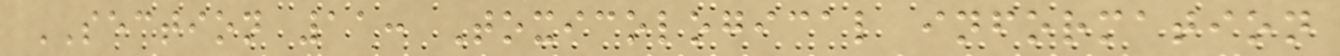SECTION 11: Toxicological information
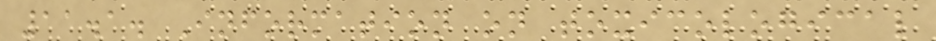11.1. Information on toxicological
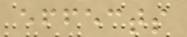effects
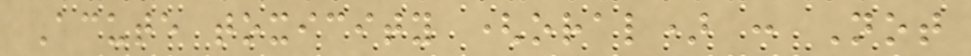Acute toxicity (oral) : Not
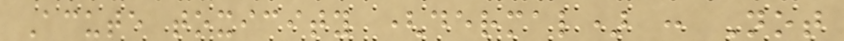Acute toxicity (dermal) : Not
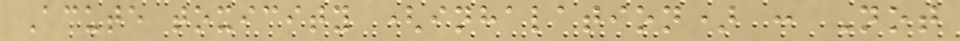Acute toxicity (inhalation) : Not
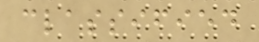classified
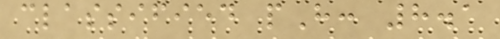classified pH: 8.1
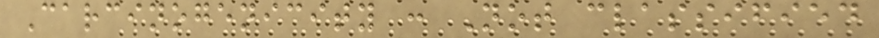Carcinogenicity : Not classified
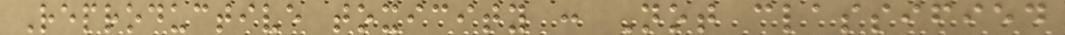Reproductive toxicity : Not classified
